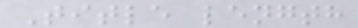Title length
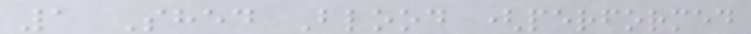1 Shed Blood (performed
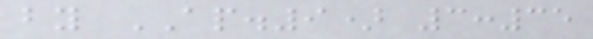by AP.9) 3:35
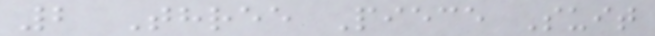2 Three Piece Suit
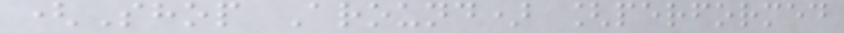(Shop Around) [performed
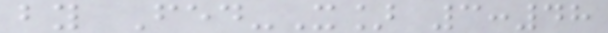by Fed-X] 3:48
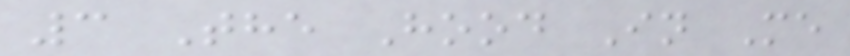3 The Hood In Me
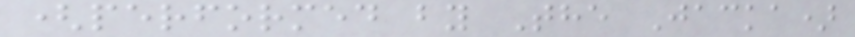(performed by The Jacka)
